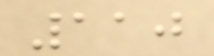110
